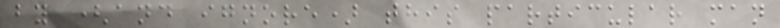by (and ignore) this particular man
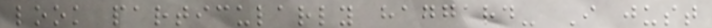look particularly haggard- I just
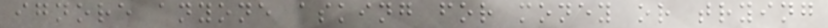ignore anyone asking for money or trying
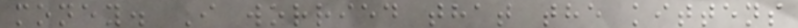money. I worried that the kittens
